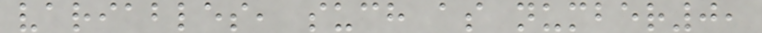variables, such as number0,
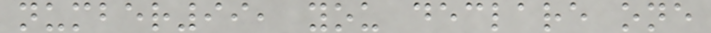number99, you declare one
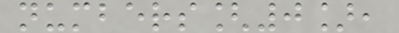numbers[0],
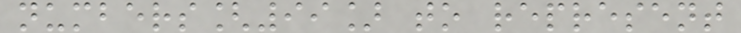numbers[99] to represent
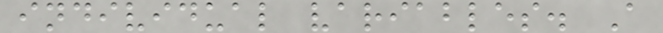individual variables. A
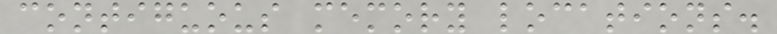contiguous memory locations.
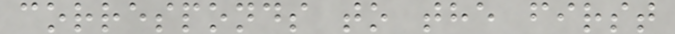corresponds to the first
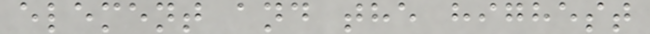element and the highest
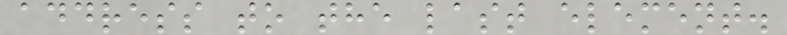address to the last element.
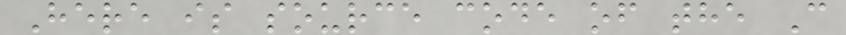Here is source code of the C
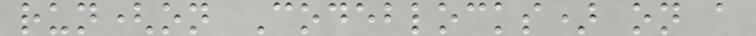run(on Codeblocks) on a
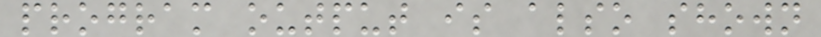program output is also shown
